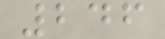246
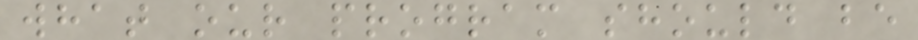what our program should be
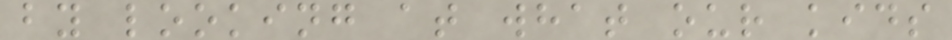by looking at what our kids
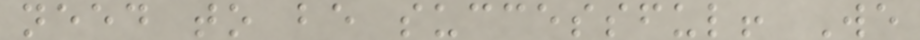need to be successful! We
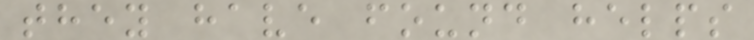they have found helps
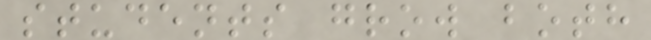students grow both
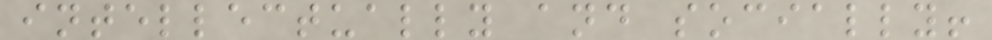intellectually and socially!
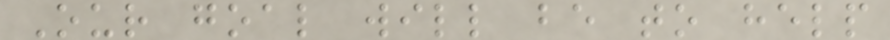Our goal will be to help
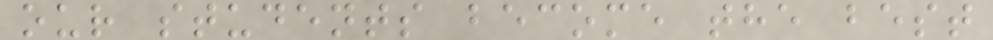our students become the best
